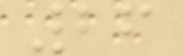26
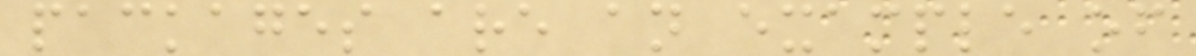packages are an example of
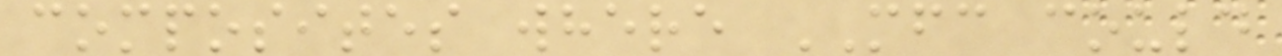composites where MFC could
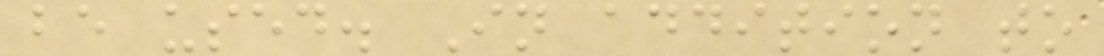be used. In addition to
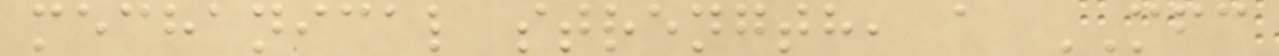mechanical strength, a MFC
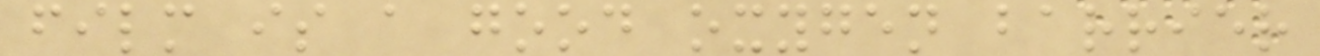film is a good oxygen barrier
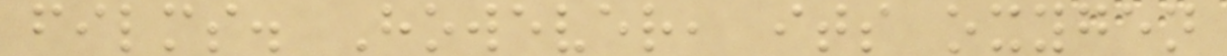films. However, its oxygen
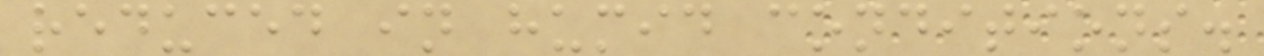reduced in humid conditions.
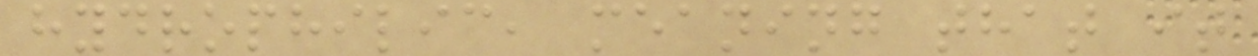hydrophilic, meaning that it
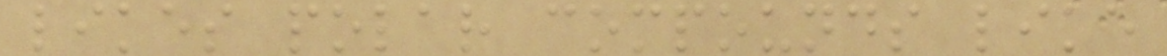likes polar compounds like
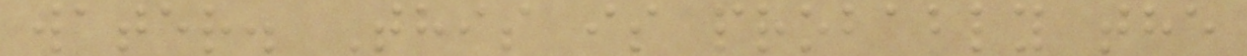water. This is probably the
